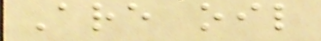Are oil
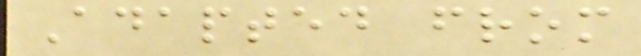Adapted from
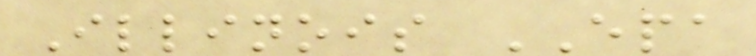Illinois EPA
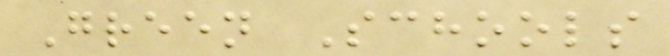Green Schools
